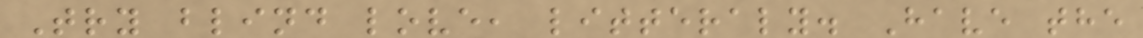Try blind love, litteraly. Have the
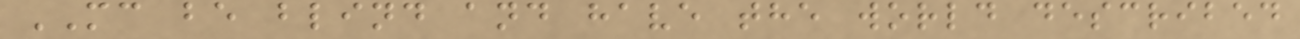MC be blind and have the world described
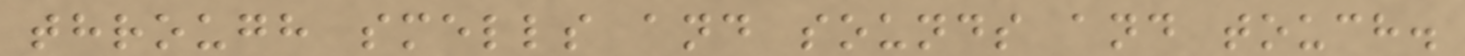through smells and sounds and touch.
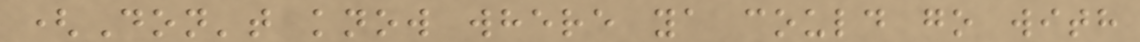(Don't know where ya could go with
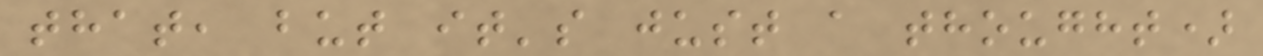that, but it's just a thought)
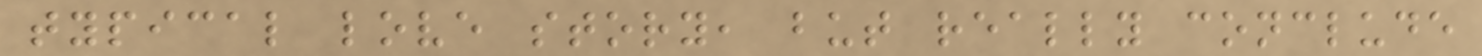typical love story, but really conclude
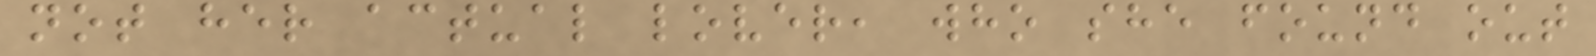not her actual lover, who she found out
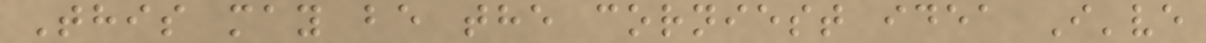This may be the corniest idea I've
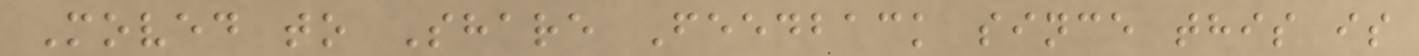Moved to Share Feedback since this is
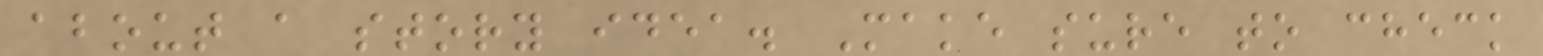about a story idea. Make sure to check
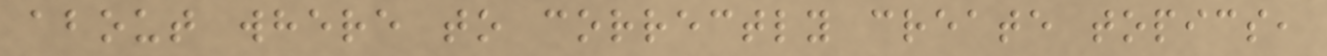about where to correctly create topics,
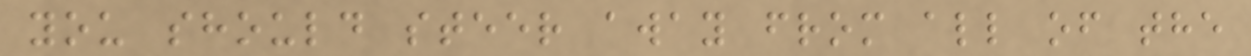you should steer away from all of the
